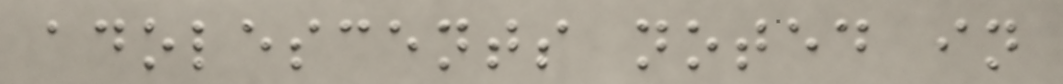adolescents noted in
